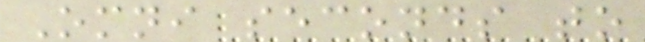Omni seconds to
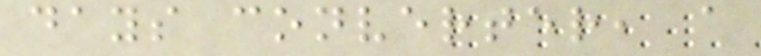days converter, a
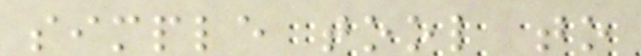simple tool to
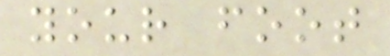your foot
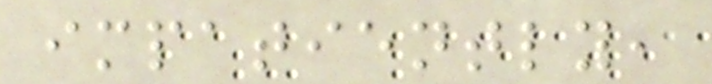impatiently,
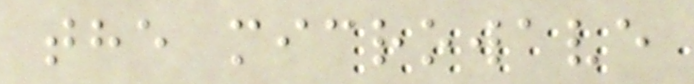the microwave
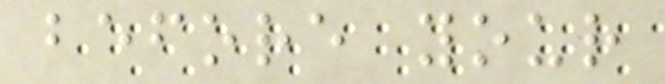before your
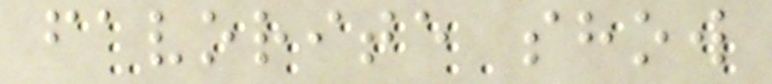favorite show
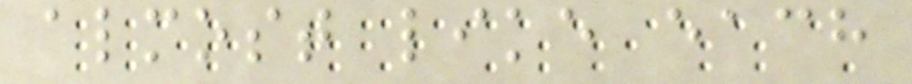almost like each
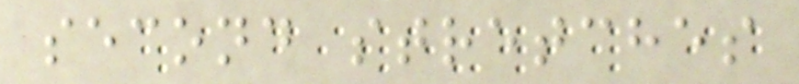second stretches
